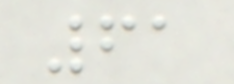61
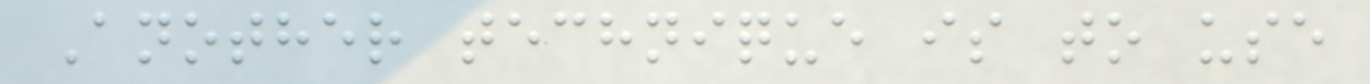Another technique is to use
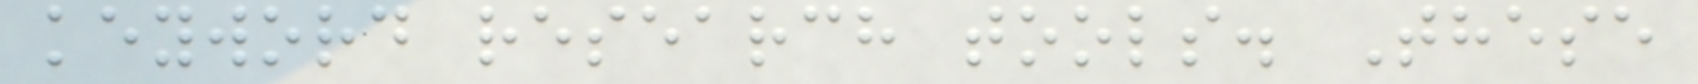keyword research tools. These
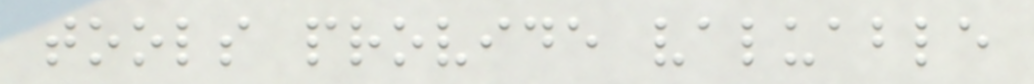tools provide valuable
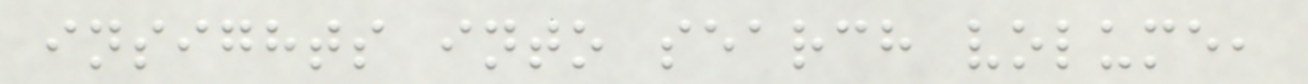insights into search volume,
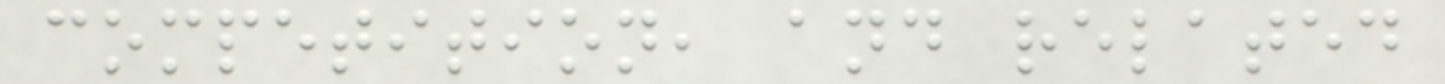competition, and related
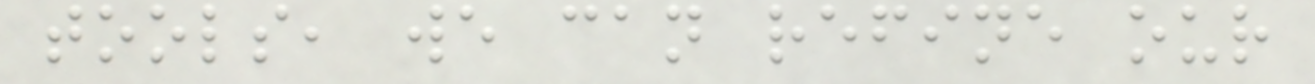tools, we can refine our
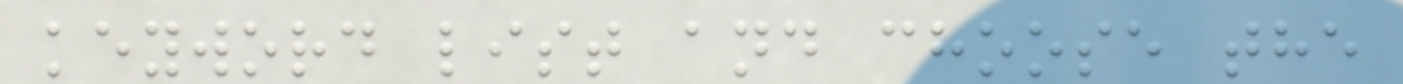keyword list and choose the
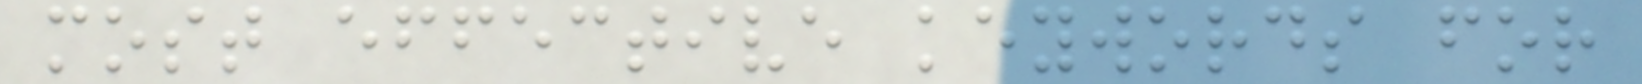most effective keywords for
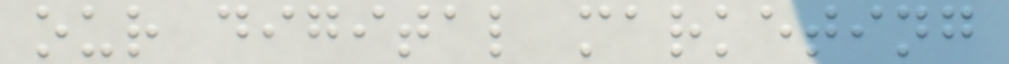our digital marketing
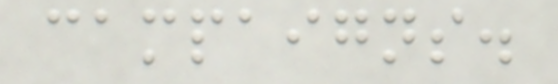campaigns.
